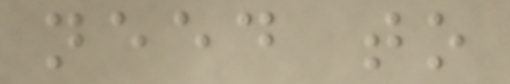need to
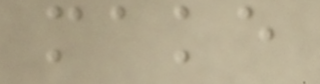make
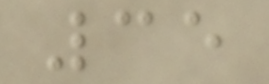35
